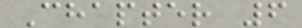Chapter 6
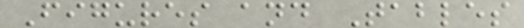Figures and Tables
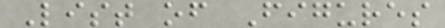List of Figures
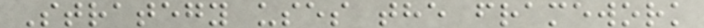Strategy uses the framework
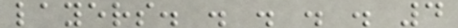layers. . . . . 4
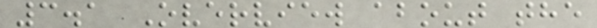3.1 Overview about the
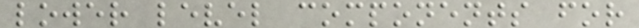lower level components for
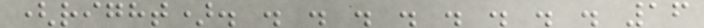(right). . . . . . . . . 16
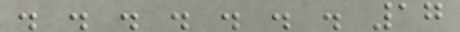. . . . . . . 17
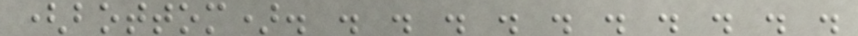(bottom). . . . . . . . . . .
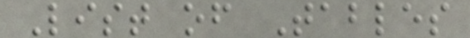List of Tables
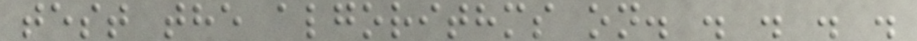test the algorithms on. . . . .
